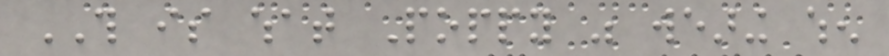THIS is what Poppy was wearing when
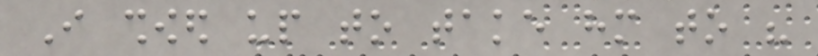I showed up to take him to his
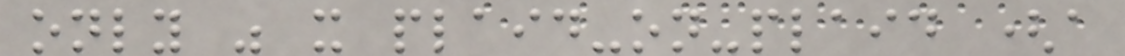only was it plaid-on-plaid (a
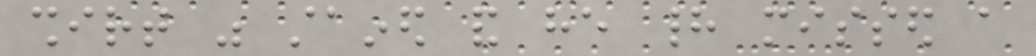shirt was stained and he had missed a
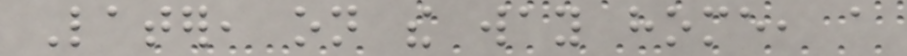Later, on the way home, a
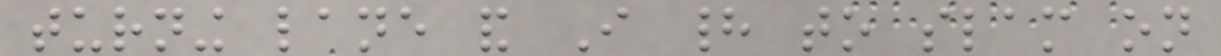turning lane and I had to slam on
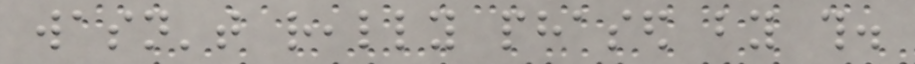wasn't really phased by this.
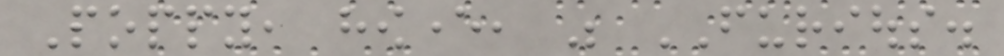Poppy, however, was FURIOUS.
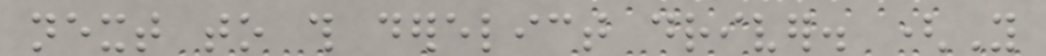next to this derelict driver. (You
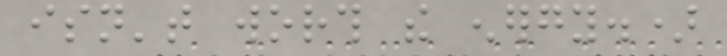isn't worth the energy.)
